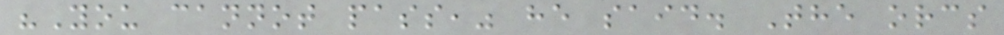"You cannot pass," he said. The orcs
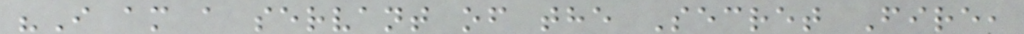"I am a servant of the Secret Fire,
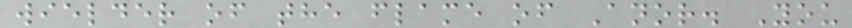wielder of the flame of Anor. You
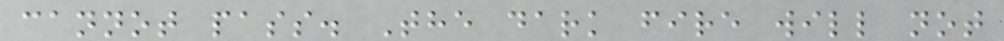cannot pass. The dark fire will not
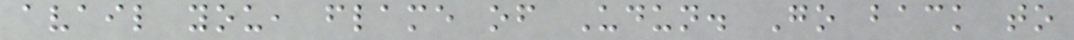avail you, flame of Udun. Go back to
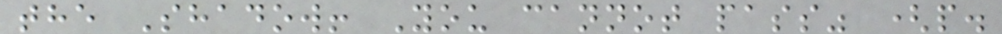the Shadow! You cannot pass" (p.
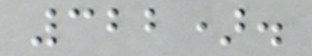322).
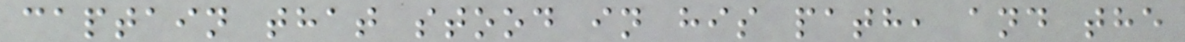captain that stood in his path, and the
